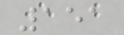151
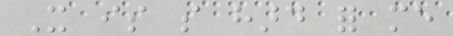It is so hard for me
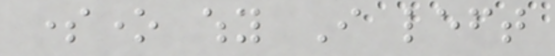someone why I left
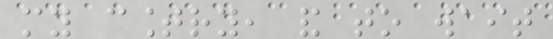my country, and to wait
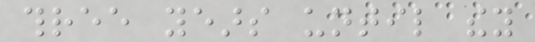three years until they
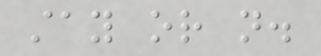stay or not.
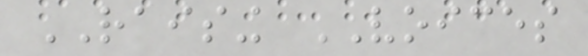RAISING VOICES
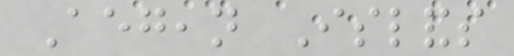Aegean Islands
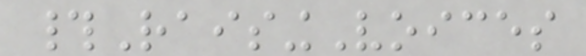#RaisingVoices
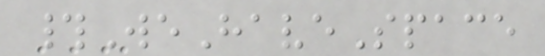#WeHaveSpace
